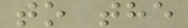to the
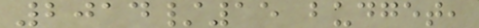2014/15 budget,
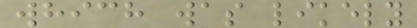which was likely
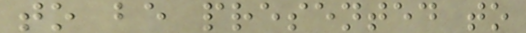to be presented to
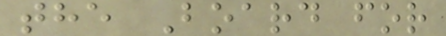the Board for
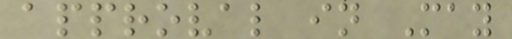approval in May
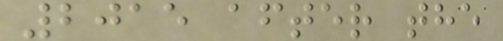2015 after the
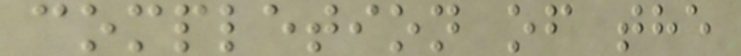completion of the
